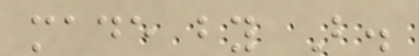made by B.
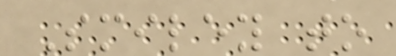Smiley to
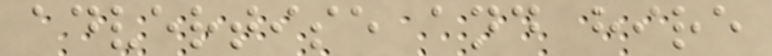advertise and hire
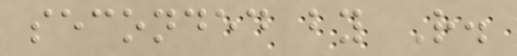seconded by R.
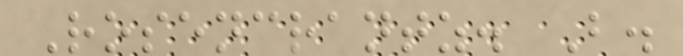Rosencrantz. B.
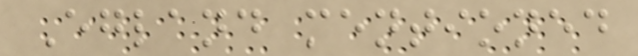Egland mentioned
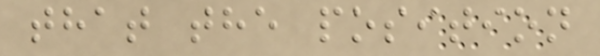that the position
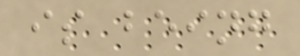is being
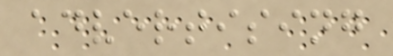advertising
